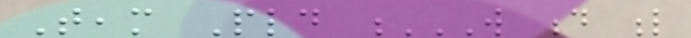Team Pld W D L
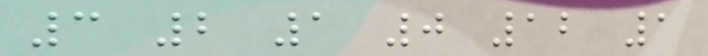3 2 1 0 12 1
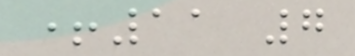+11 7
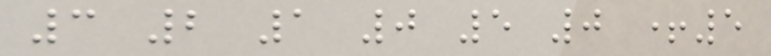3 2 1 0 5 0 +5
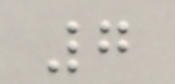7
